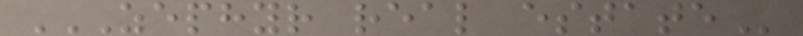ZEPHYR REAL ESTATE
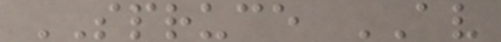SPRUCE AV
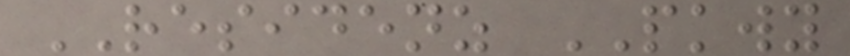RESIDENZ PKWY
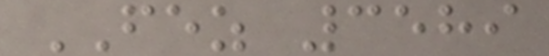FEZ 3589
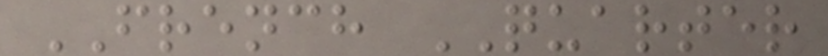FRENCH QUARTER
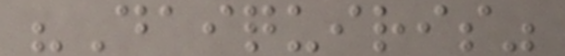"Daiquiris"
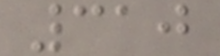310
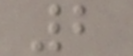2
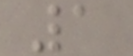1
